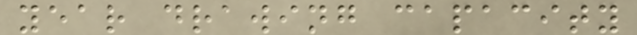year drawing capacity
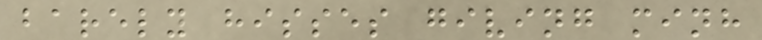barely hisses giving minh
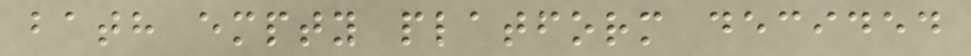bath empty platform decided
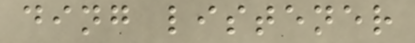ding listener
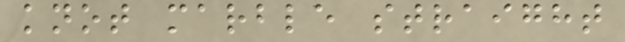knot marble straight
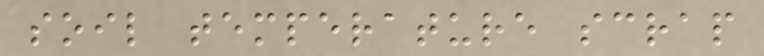soil temperature scrap
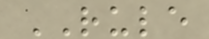RULE
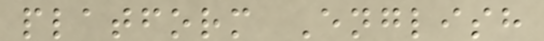platform English
